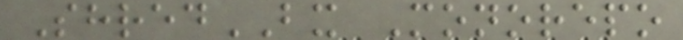ShredBX Monorepo
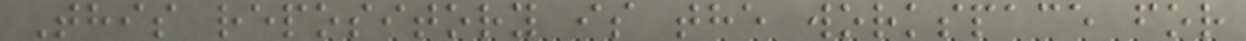This repository is the workspace for
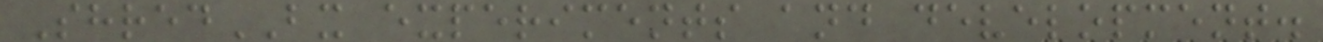ShredBX experiments and development.
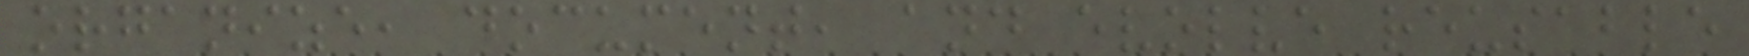organize, document, and evolve reusable
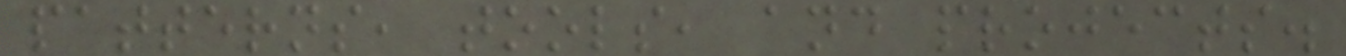patterns, tools, and projects.
